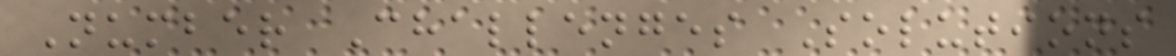Number Challenges Solutions
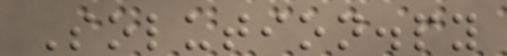Solution.py
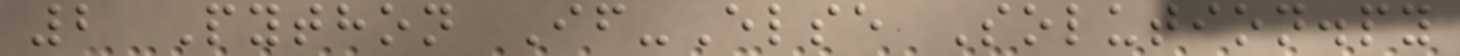2 Python If-Else Solution.py
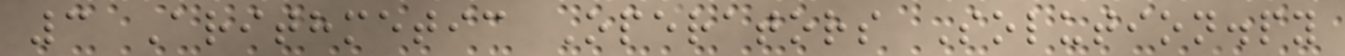3 Arithmetic Operators Solution.py
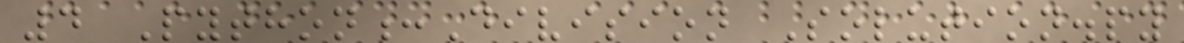4 Python:Division Solution.py
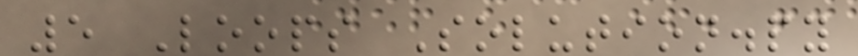5 Loops Solution.py
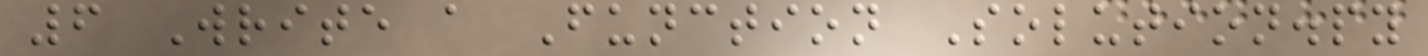6 Write a Function Solution.py
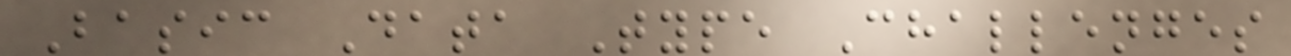Basic Data Type Challenges
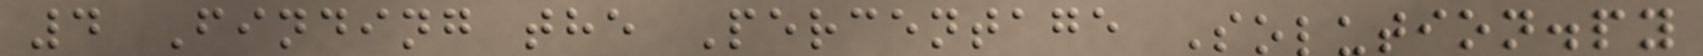4 Finding the Percentage Solution.py
